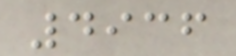4936
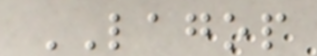LAGOP
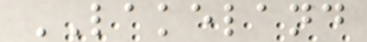LAKELAND
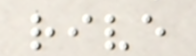rive
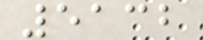5132
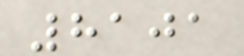8101
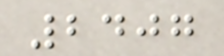2407
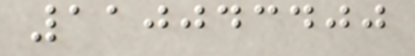110043400
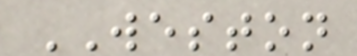WESTON
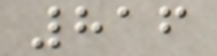816
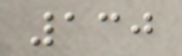130
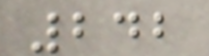242
